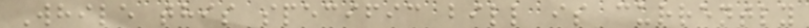While this specific bill is currently
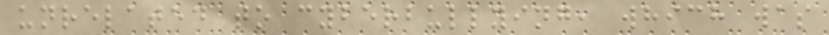unrelated to cyberbullying, which was
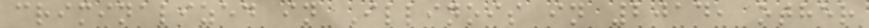criminalized in Illinois in 2014, other
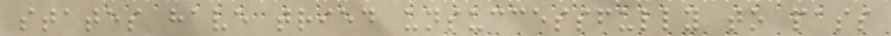states have tried unsuccessfully to pass
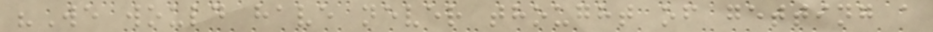"We would have never thought of getting a
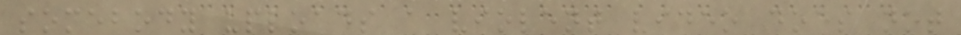somebody uploads a violent video does not
